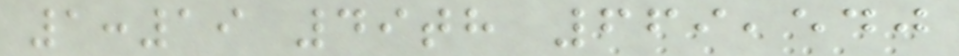1:19 49th 669,540
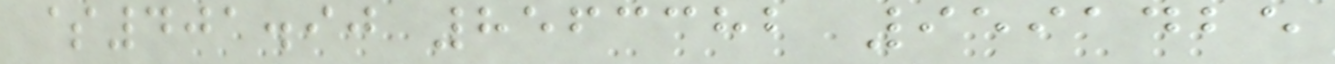$401.90 8563382 9591425
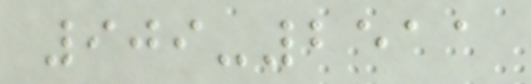909-2511
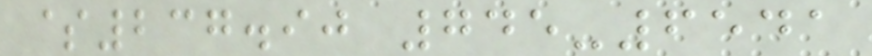$237.90 745-6541
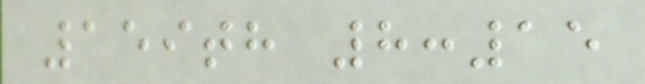159th 8:15
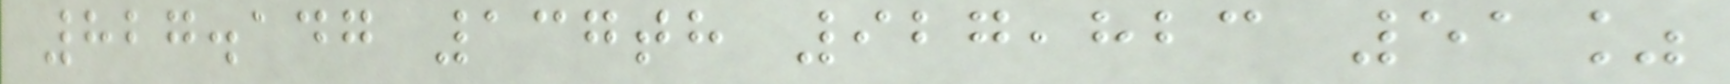827.147 137th 927,823 51%
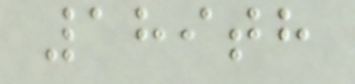189th
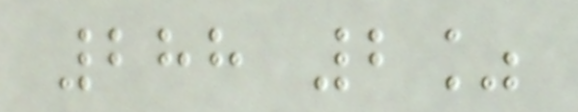288 2%
